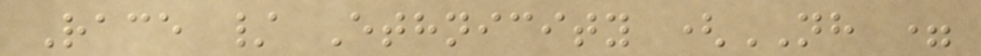Race / Ethnicity (NH =
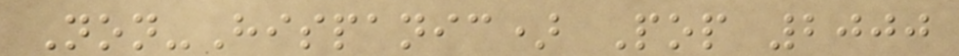Non-Hispanic) Pop 2000
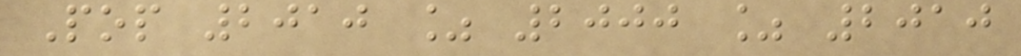Pop 2010 % 2000 % 2010
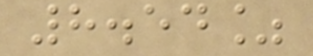8.54%
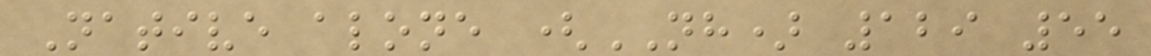Native alone (NH) 129 55
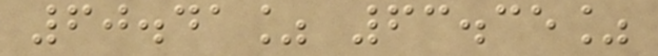60.41% 63.35%
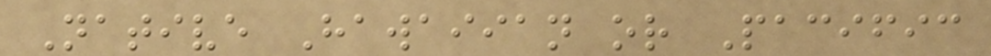Native Hawaiian or Pacific
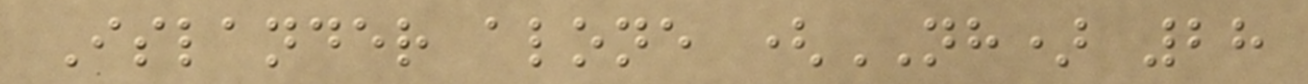Islander alone (NH) 28
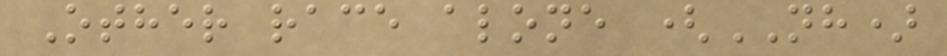Other race alone (NH)
